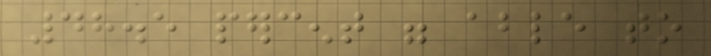48.5 percent were able to
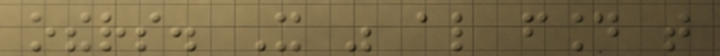others. It was also found that
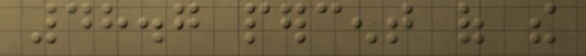48.7 percent of the
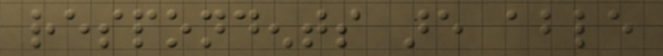respondents are able
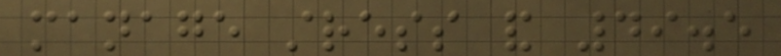manage stress and 49.5
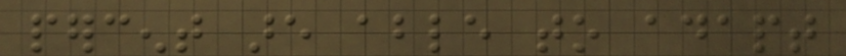percent are able to adapt
